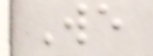We
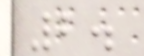2.
